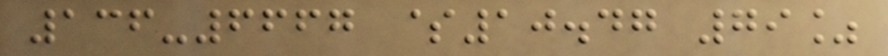136-6667 $10.47 79%
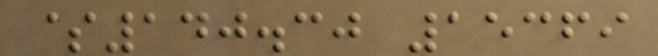$140.30 15369
